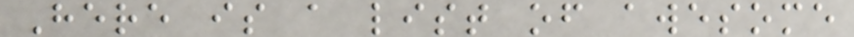Here is a list of awesome
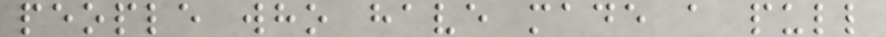people who have made a pull
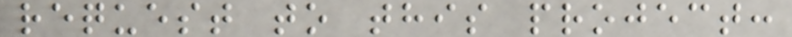request to this project:
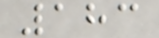183
